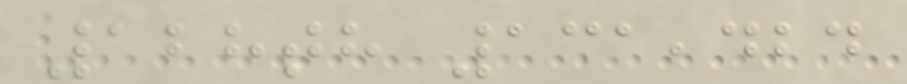128th 131,424
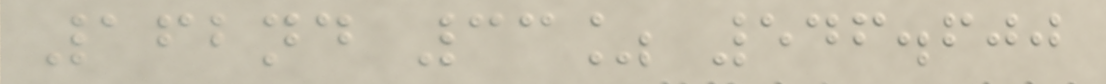162nd 33% 546.600
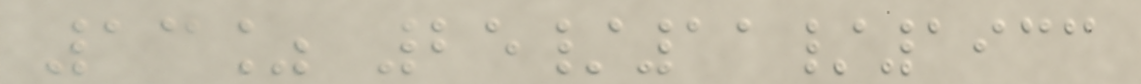13% 25/11/1933
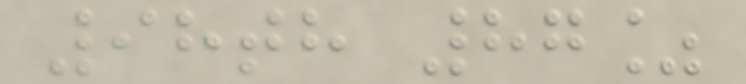98th 87%
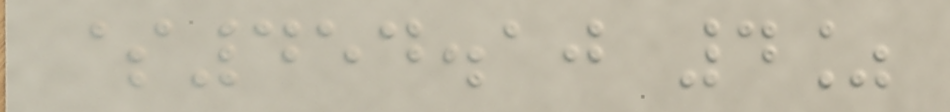$454.10 4%
